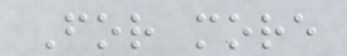For more
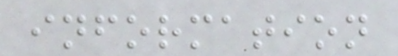information
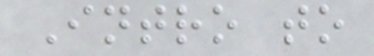Intro to
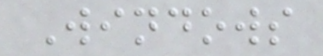Windows
